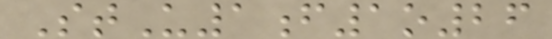StU1f1o26
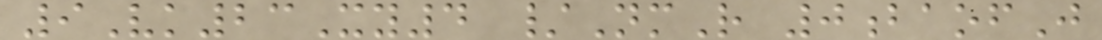9Vk23Xy4 /NmR 0baofJ
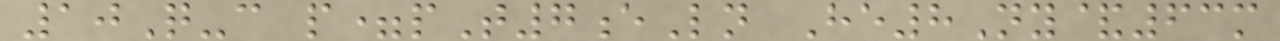10Q-c p=pT7eLn He8Ny&63m
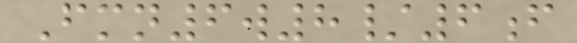Fmn6w8/6f
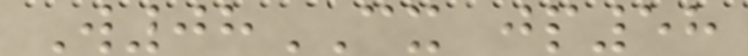W08CX jp58
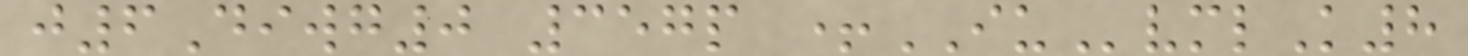j6Diwg0 357p +IUvmlK8
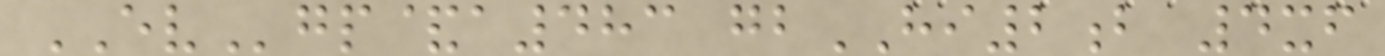EVgp&a483 gbHI2b 4xf
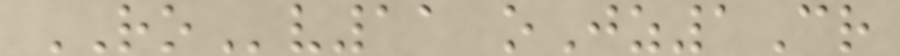ROv11 oJz1Cr
